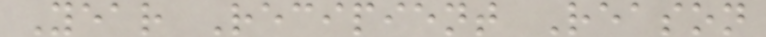Year Recipient Reason
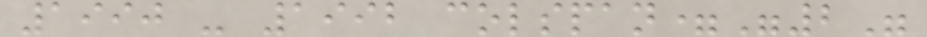1990 - 1992 colspan="2"
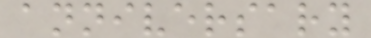anniversary
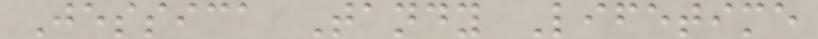Jessica Tandy Lifetime
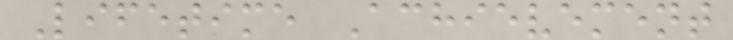Lifetime Achievement
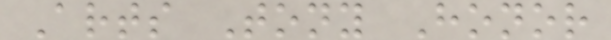Arts Tony Honor
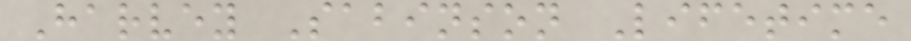Harvey Sabinson Lifetime
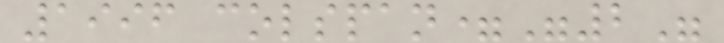1996 colspan="2"
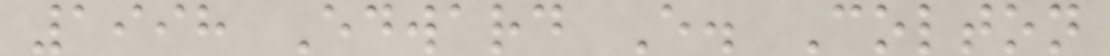1998 Edward E. Colton
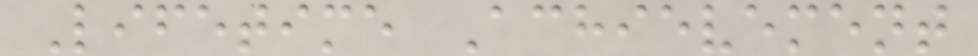Lifetime Achievement
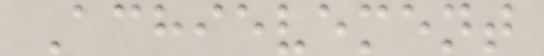Achievement
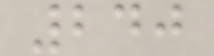240
